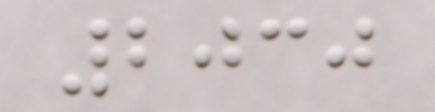2030
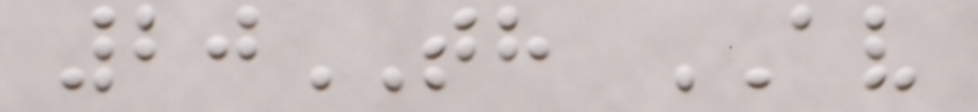20TH AV
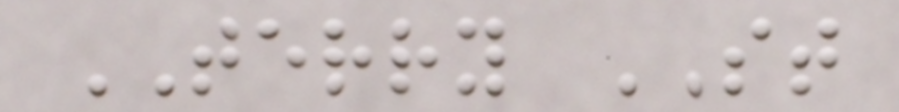TERRY ST
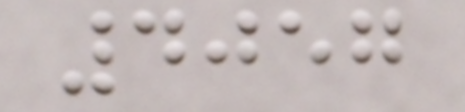4057
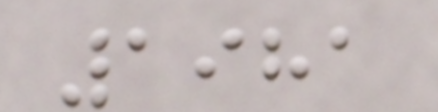1981
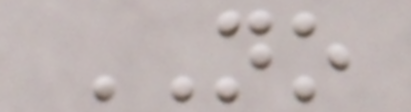NO
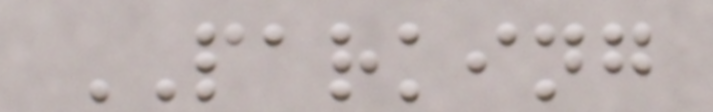PARKING
